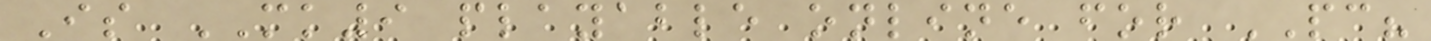Is MK9 playable online for PC?
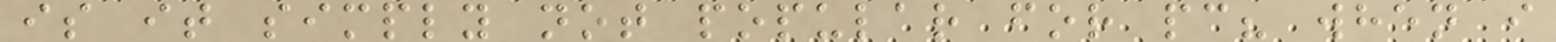is it simply not popular for pc? when i
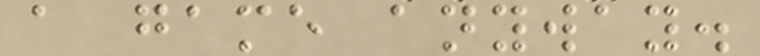a game anyway.
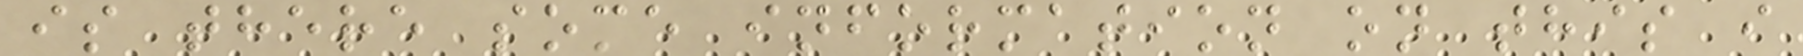is there some information on this i
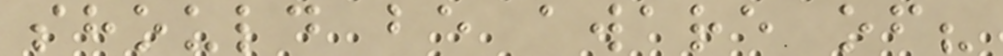should be aware of?
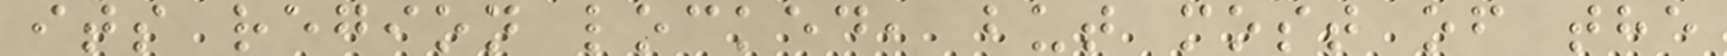its region locked, but most of the
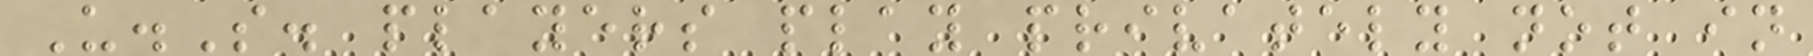U.S. players play privately not in
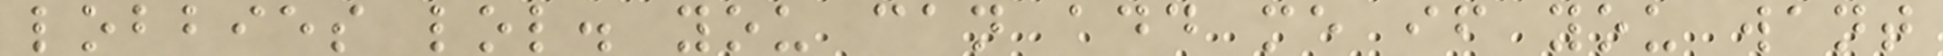lobbies lol. you can add me if you want
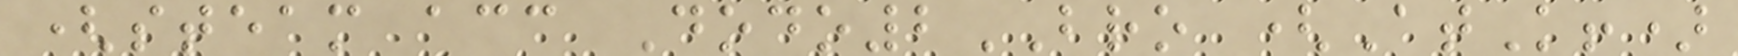(steam acc Dodo2BRO (AtK!)
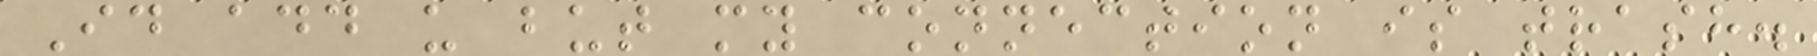Id add u but my connection is trash.
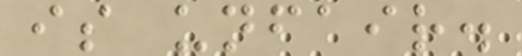is unfair.
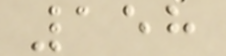158
